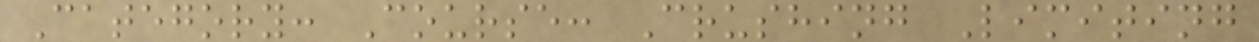Category: Course: Crushing Limiting
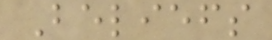Beliefs
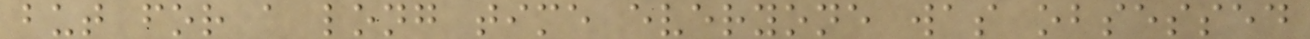but for a long time everyone was obsessed
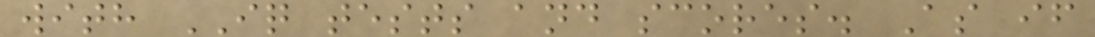with IQ tests and scores. As if
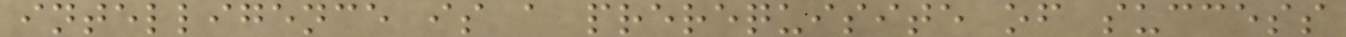intelligence is a prerequisite of success
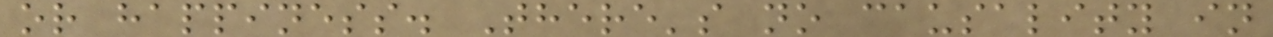or happiness. There's no causality in
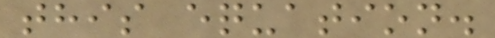this equation.
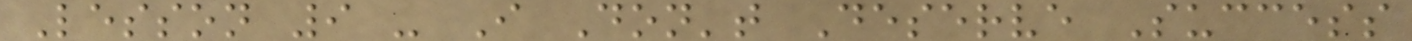Lesson 9 - I Don't Deserve Success
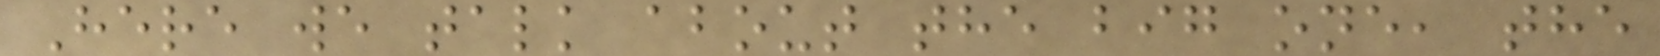Here we talk about the big one, the
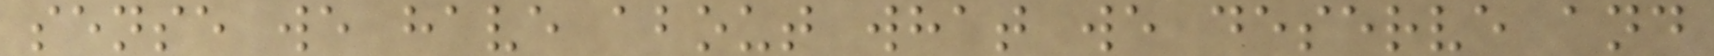sense we have about what we deserve and
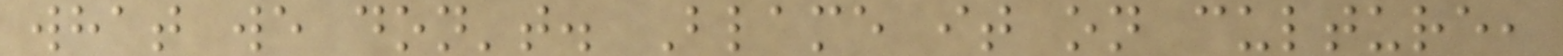what we don't. Blame it on culture,
